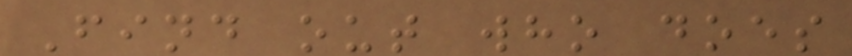Find out who does
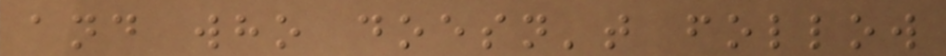and who doesn't follow
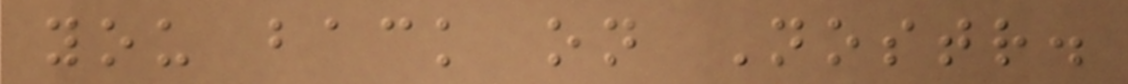you back on Nostr.
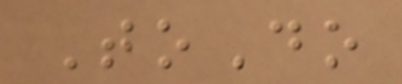ToDo
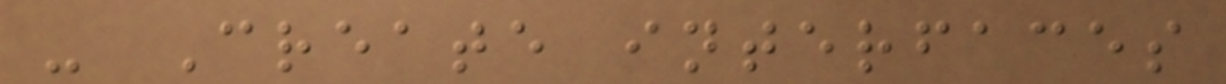- Create interfaces
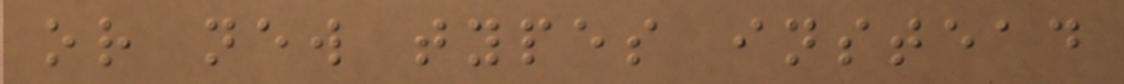or new types instead
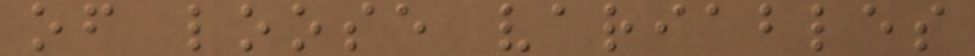of loose variables
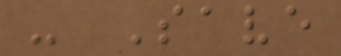- Save
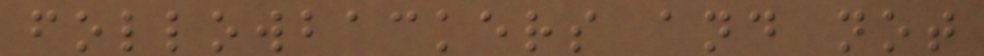followbackers and not
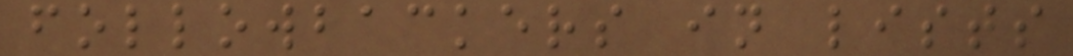followbackers in lists
